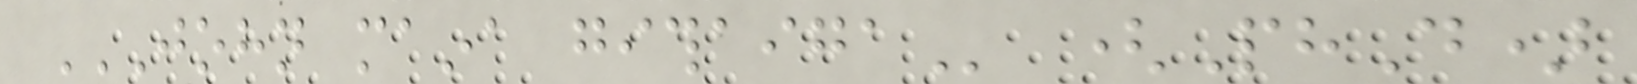JOHN MAINA GITHAIGA (PhD)
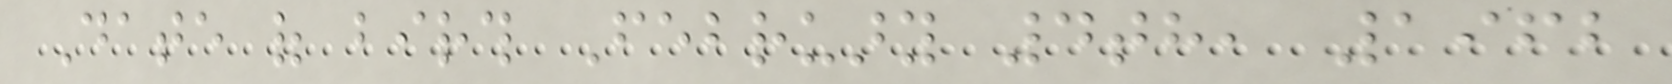Date of birth February 4th, 1962
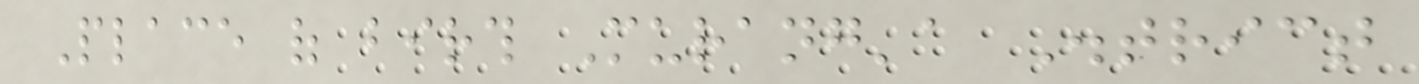Place of birth Murang'a District
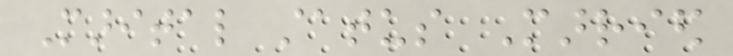Marital status Married
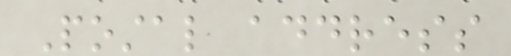Postal address
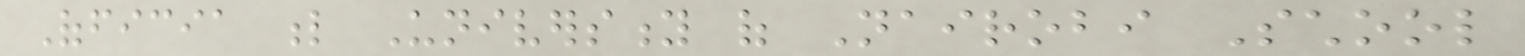Officia l University of Nairobi School
